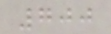700
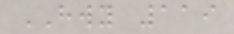HWY 119
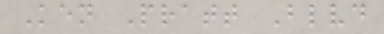Ken Pratt Blvd
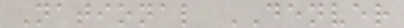National DENVER
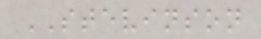STEVINSON
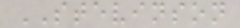STEVINSON
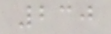230
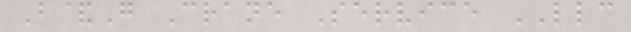B&G Crane Service LLC
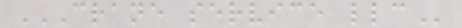CRANE SERVICE LLC
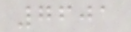7601
